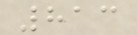813
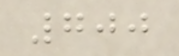700
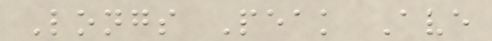Longs Peak Ave
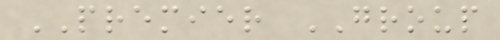PREMIER GROUP
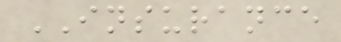INSURANCE
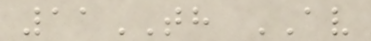11TH AV
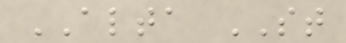ALTA ST
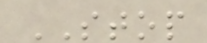STOP
